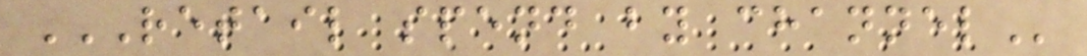RETAIL SPEND BY CHANNEL
